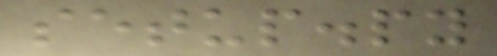setup.py
